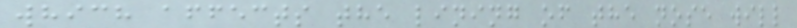which affects the lining of the nose will
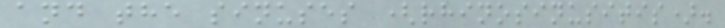and the sinuses (rhinosinusitis).
